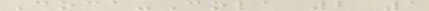Coca-Cola 2 1
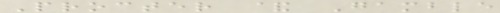Procter & Gamble
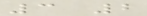3 2
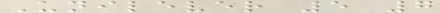Unilever 5 7
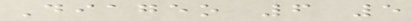Diageo 6 5
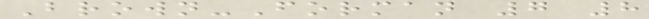Brown-Forman 7 8
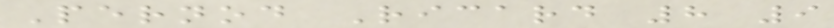Pernod Ricard 8 9
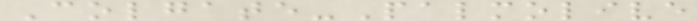Colgate-Palmolive
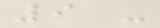9 -
